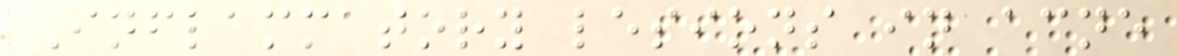Inflammatory lesions in acne
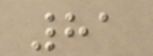81
